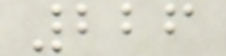226
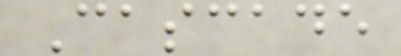Cascade
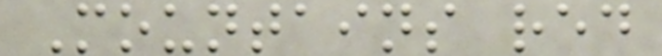Mountains red
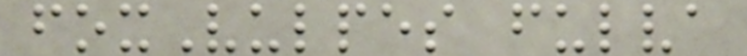foxVulpes fulva
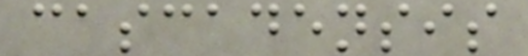cascadensis
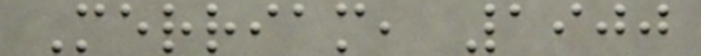Merriam, 1900
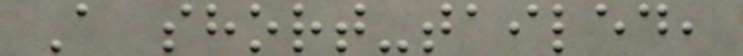A short-tailed,
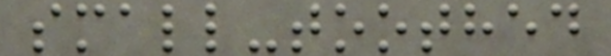small-toothed
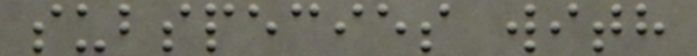subspecies with
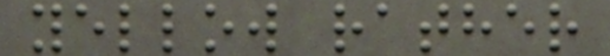yellow rather
